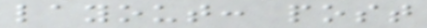layout: post
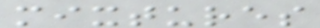mixtures
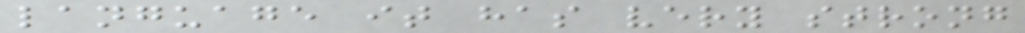language it has very strong
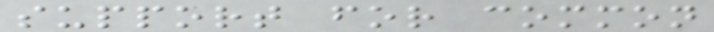support for common
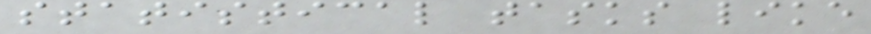statistical tasks like
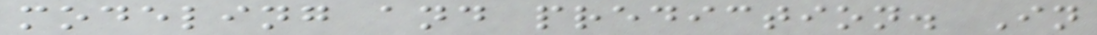modeling and prediction. In
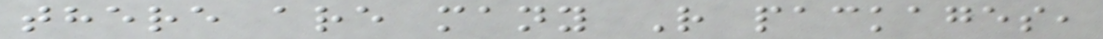there are many R packages,
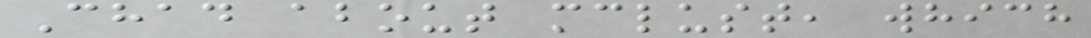Chad about mclust, which
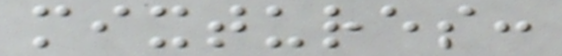mixtures:
